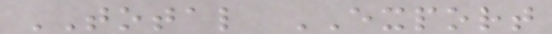TOTAL EXPORT
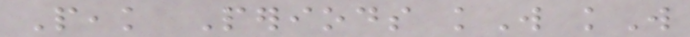Peak Periods kW kW
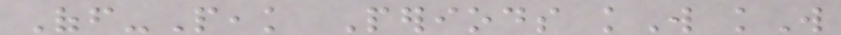Off-Peak Periods kW kW
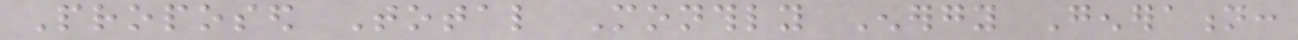Proposed Total Monthly Energy Generation:
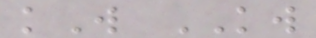kW KW
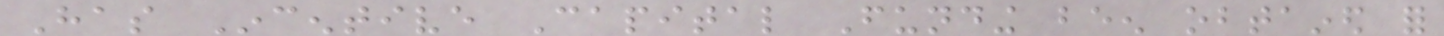Has Incentive Capital Funding been obtained for
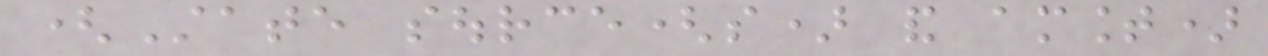(State source(s) and amount)
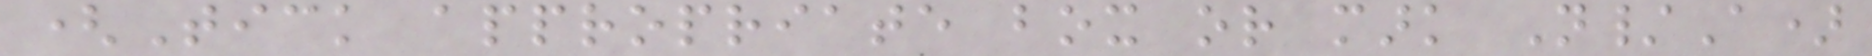(Tick appropriate box or mark N/A)
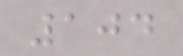104
